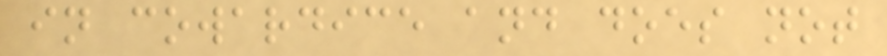in cowardice and does not
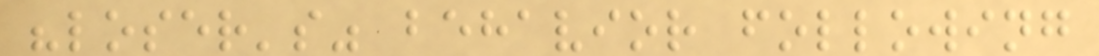"loser's" behavior following
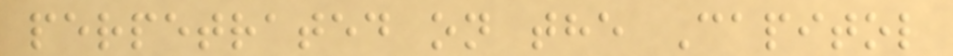perpetrated on the Capitol
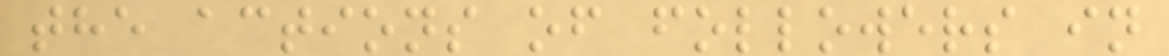the actions of followers in
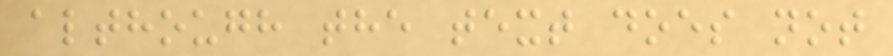although the text does not
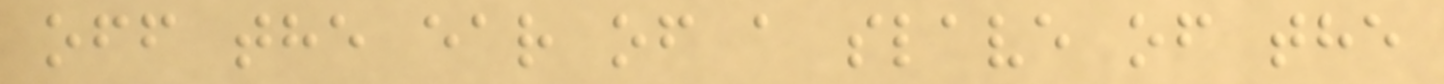off the ear of a slave of the
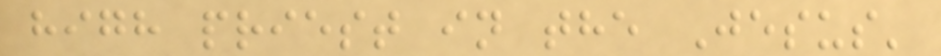high priest in the Jesus'
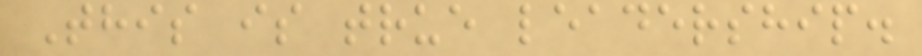This is true leadership.
